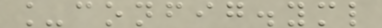_config.yml
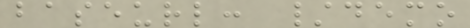baseurl: /demo
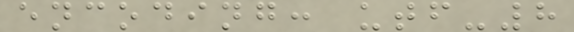encoding: utf-8
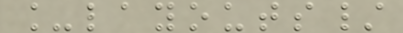_layouts/
